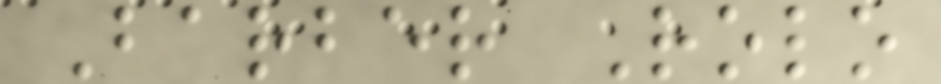Barber Rolo
